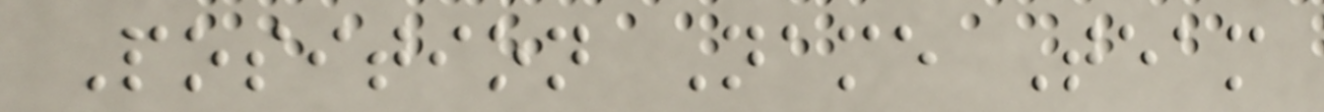Position Name Team
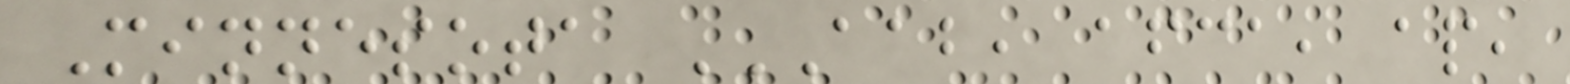Minnesota AAB, AFCA, AP,
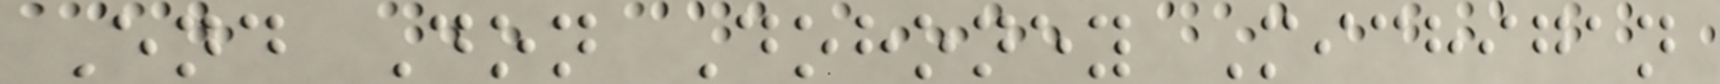End Don Dohoney Michigan
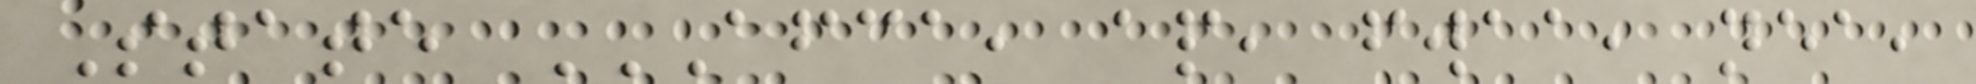State AFCA, AP, FWAA, NEA,
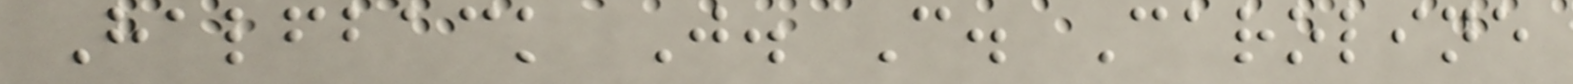Halfback J. C. Caroline
